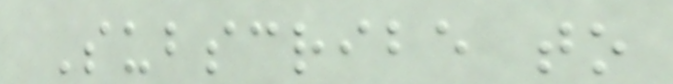Subscribe to
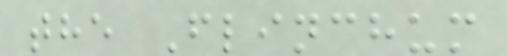the Flinchum
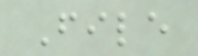File
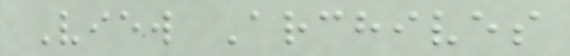View Archives
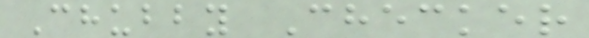Chubby Checker
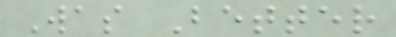Was Better
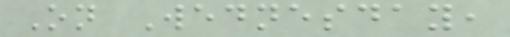On Wednesday,
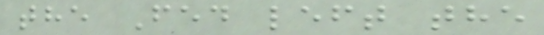the Fed left the
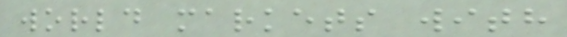world markets with
